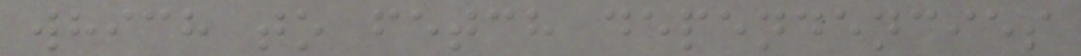which to fetch dependencies
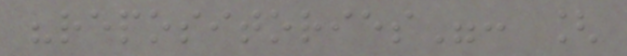"repositories": [
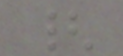{
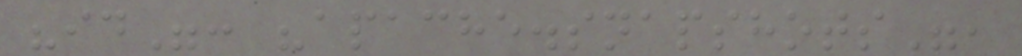"id": "apache.snapshots",
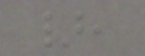},
